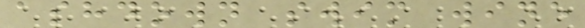ashdown swim wine
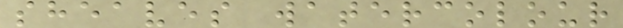sheaves watercolour
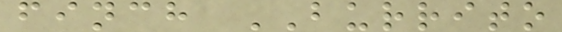finch BURRITO
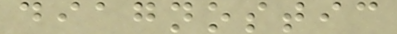diagnostic
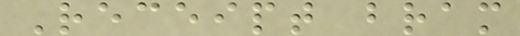Receipt bram
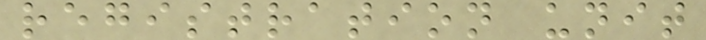registration unit
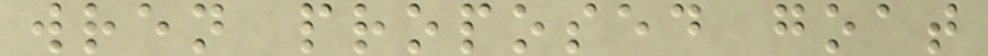wren proposed goat
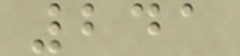241
